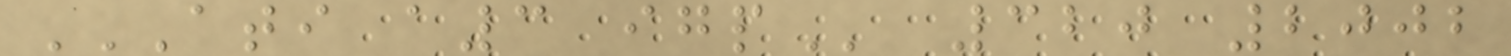ATI A3 IGP 320 2002
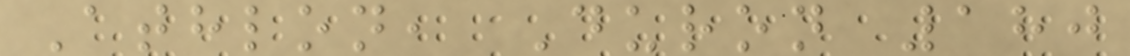Athlon, Duron 180
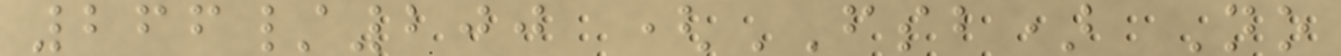266/200 (FSB) No
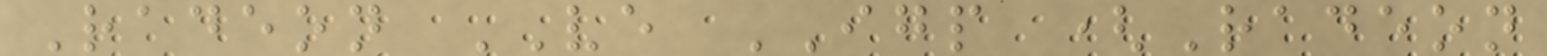Radeon VE IGP (Radeon
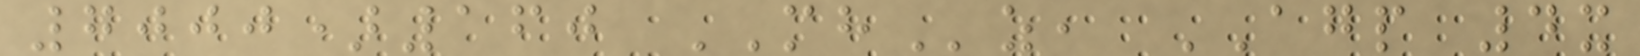7000)160 MHz, AGP 4x
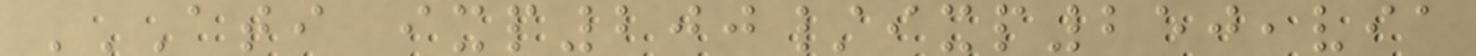ATI IXP200/IXP250,VIA
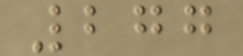277
